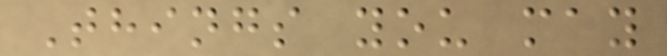Things you may
